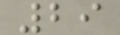29
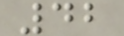42
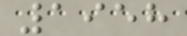1958
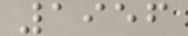1956
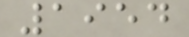1954
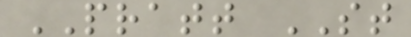PRATT ST
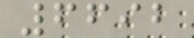6692
